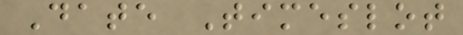Date Timeslot
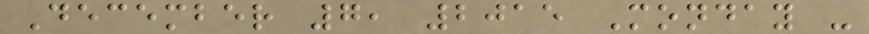December 7, 2015 Monday -
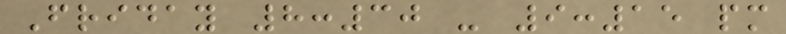Friday 8:30 - 9:15 pm
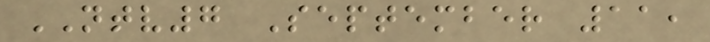NTV7 September 11,
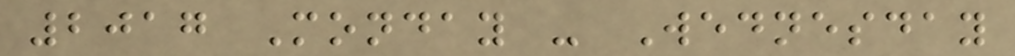2017 Monday - Wednesday
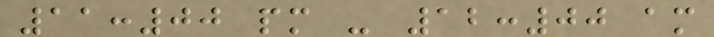11:00 pm - 12:00 am
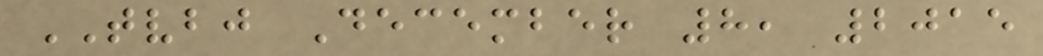TVBJ December 8, 2015
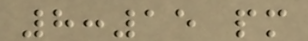8:15 pm
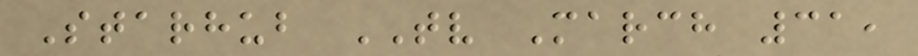Starhub TV March 31,
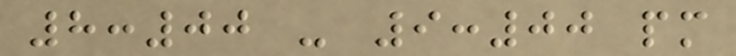8:00 - 9:00 pm
